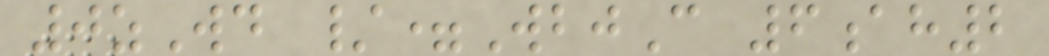0zWd /=WbjC 6ah2
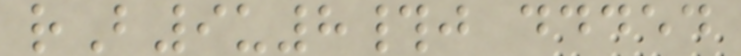rB9u8#j ddded
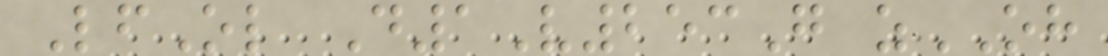LfOl D1V253G zOH
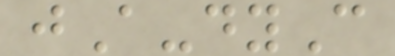jA-dyC
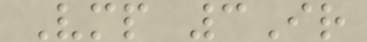Vmp 3Ir
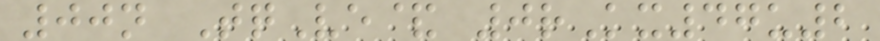00n TqVe& 0rKx47u2
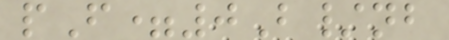pF=0B/nb
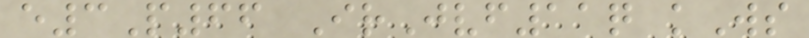e3P66 IrJvf11q kWs
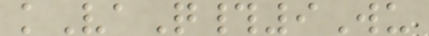kVaQ#9Wu
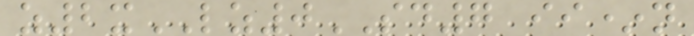z2xLZ0SD7 ii*n
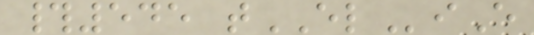#545 tELiE
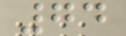74
